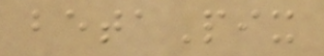betaPix
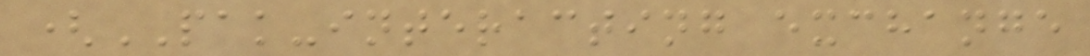(PAK-interacting exchange
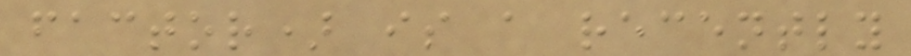factor) is a recently
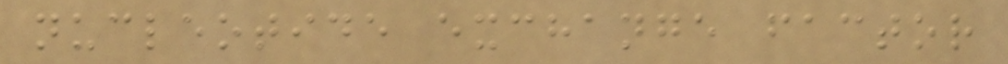nucleotide exchange factor
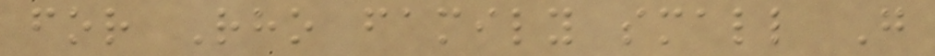for Rho family small G
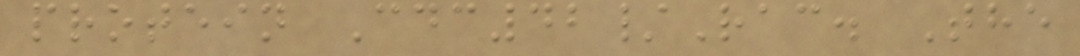protein Cdc42/Rac. The
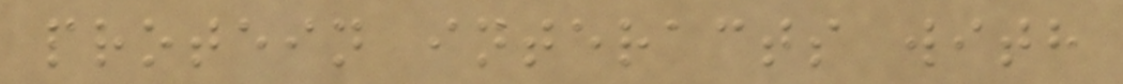protein interacts with
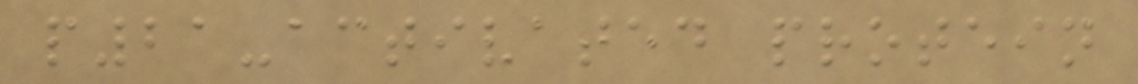p21-activated protein
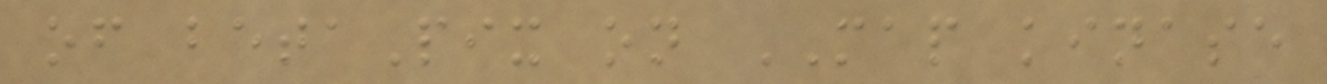of betaPix on MAP kinase
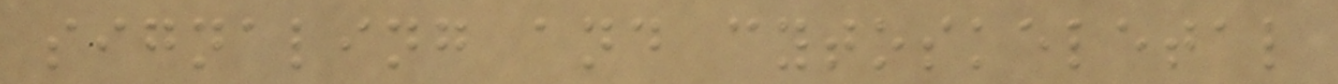signaling and cytoskeletal
